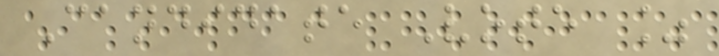Candidate Vote %
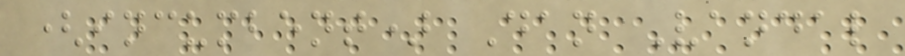(incumbent) Dan Vandal
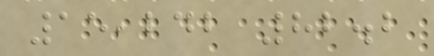15,242 82.2
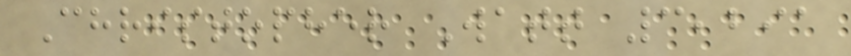Christopher Watt 3,291
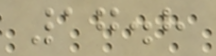17.8
